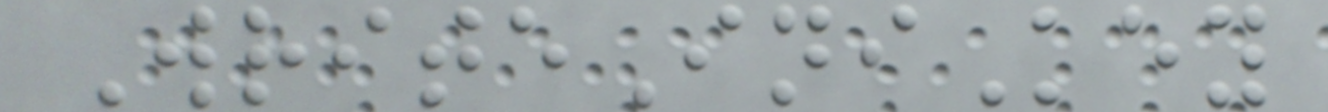WriteIniKey
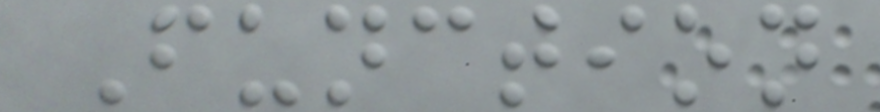Function
